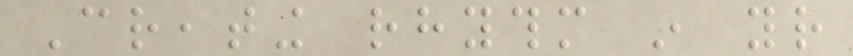Creating rhythm in your
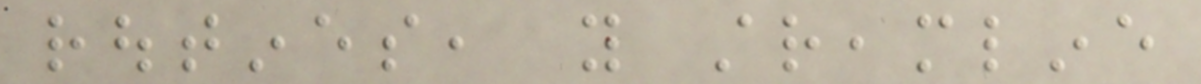routines, you streamline
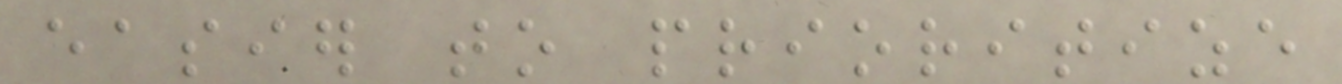easier to prioritize
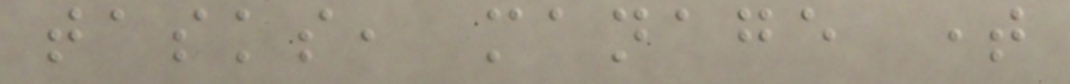tasks, manage time
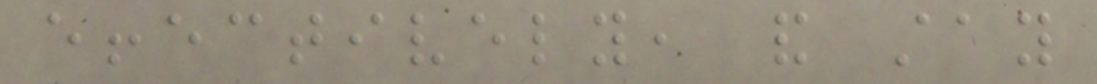effectively, and stay
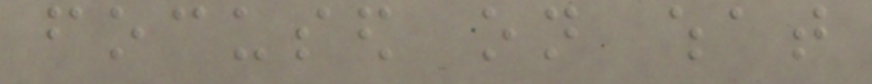focused on what
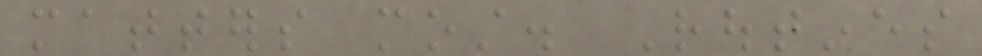matters most. Routines
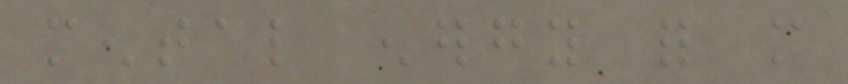mental energy for more
